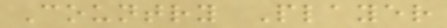Country Player
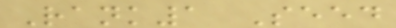Rank1 Seed
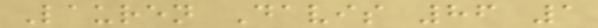Lauren Davis 86 1
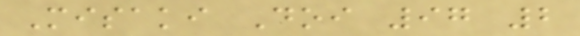Misaki Doi 97 2
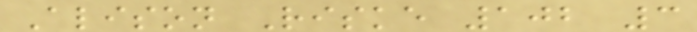Alison Riske 102 3
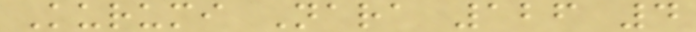Kurumi Nara 126 4
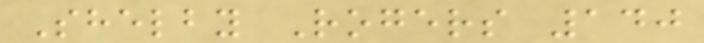Shelby Rogers 140
